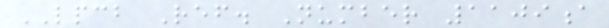LPCB Ref. Number 1109a
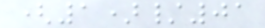(1)/01
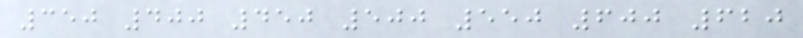350 400 450 500 550 600 620
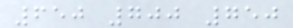650 700 750
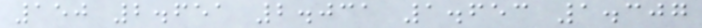150 2.651 2.031 1.653 1.307
